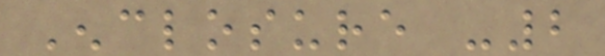Enclosure -2
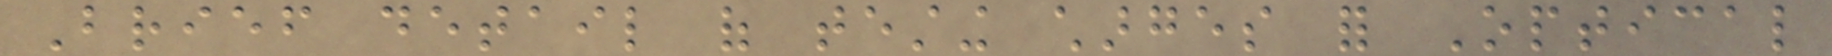Brief detail of testing charges for Optical
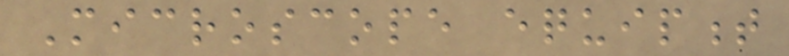Microscope equipment
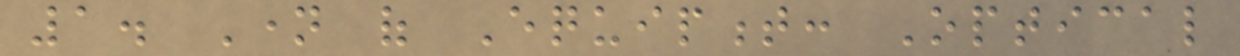1. Name of Equipment: Optical
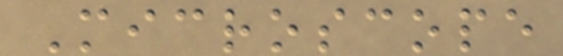Microscope
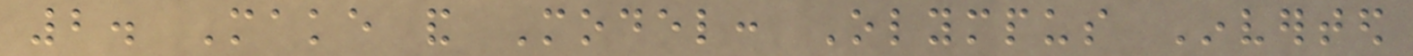2. Make and Model: Olympus Inverted
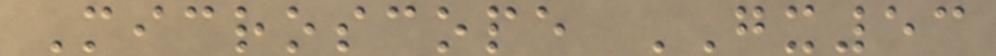Microscope GX53
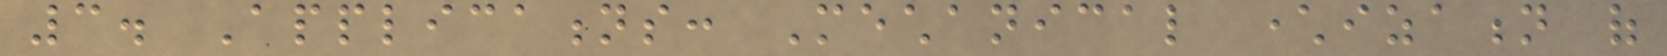3. Applications: Mechanical characterization of
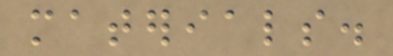materials.
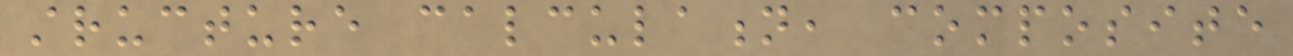structure calculation, composite
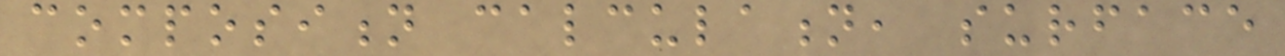composition calculation, surface
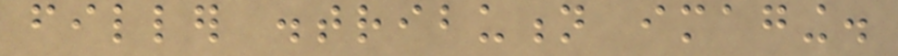filler distribution imaging.
